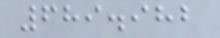689.982
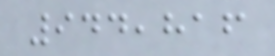944,816
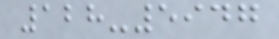128-5947
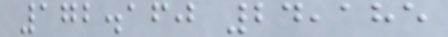172.160 24,185
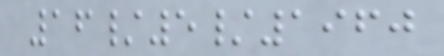16/5/1960
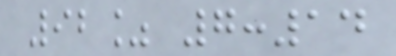92% 7:14
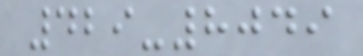429-8049
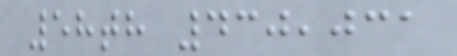58th 430,031
